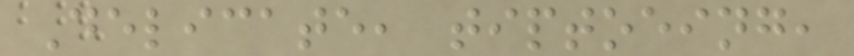Delicate, tiptoeing,
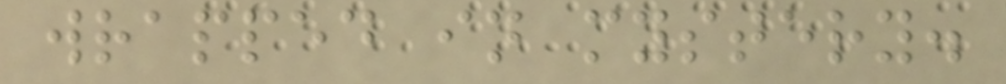wrapped in mystery.
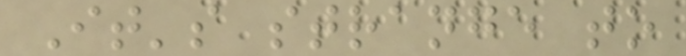It's strange to
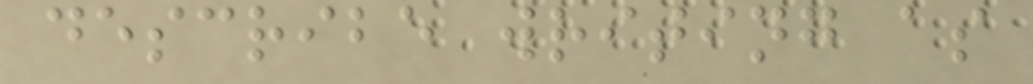describe writing as
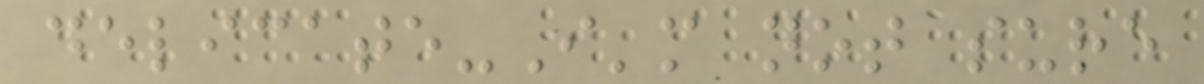delicate-I'm not sure
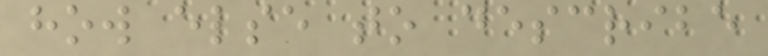how else to describe
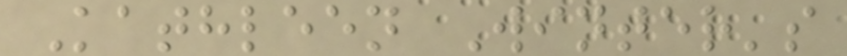Kathleen Winter's
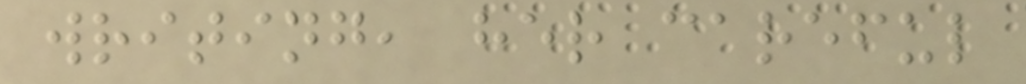writing, her careful
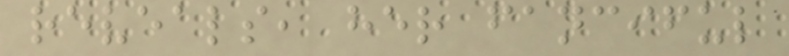reveals, her fanciful
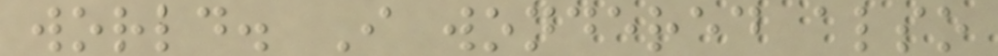world. I wondered also
